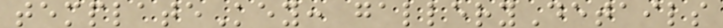templateKey: galleryDetails
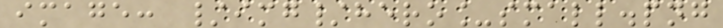image: /img/hero_small.png
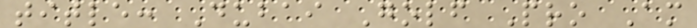title: Dubai Golf Pro Am
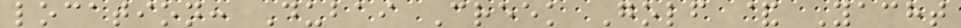location: Dubai Creek Golf & Yacht
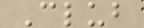Club
